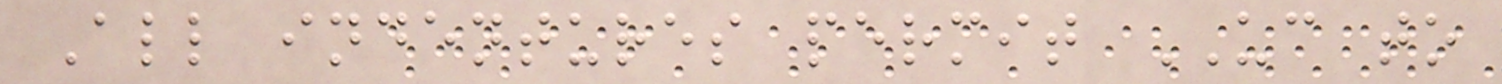All indentures permit UC to
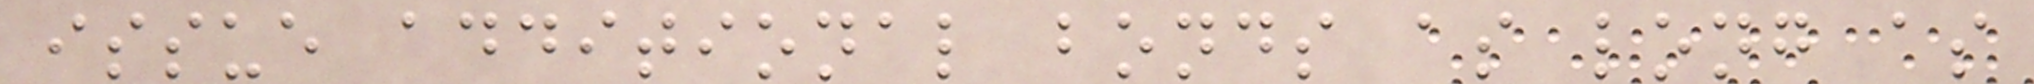issue additional bonds as long as
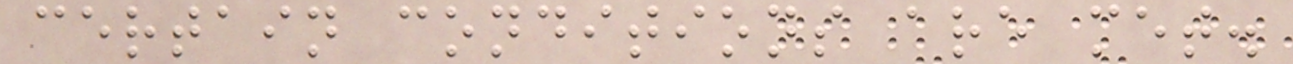certain conditions are met.
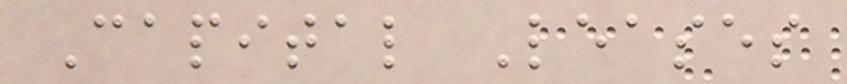Capital Leases
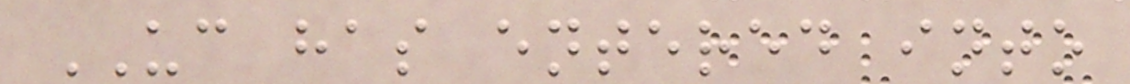UC has entered into
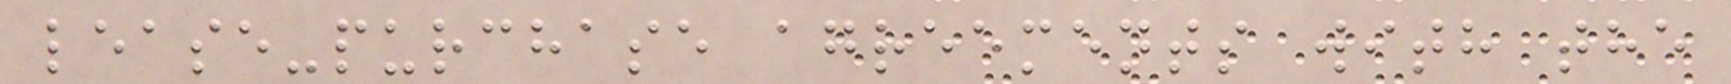lease-purchase agreements with the
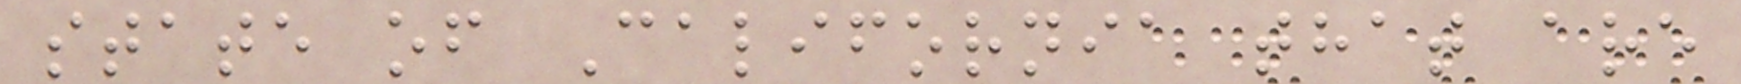state of California that are
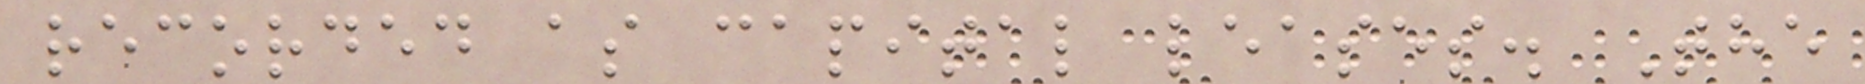recorded as capital leases. The
